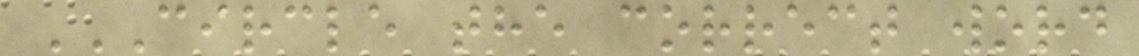CIRCLE THE CORRECT WORD
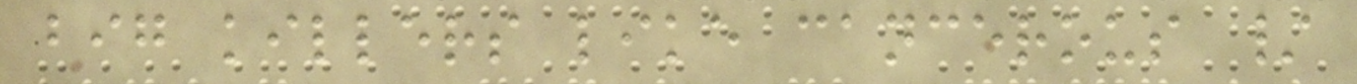big killers like cancerous /
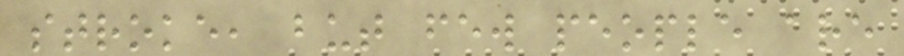stroke, but few people are
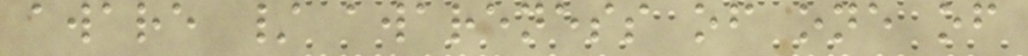aware / awareness of one of
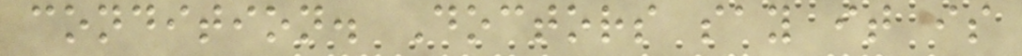condition. Doctors say it is
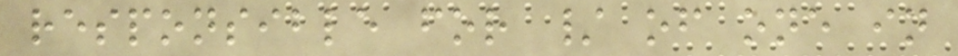responsible for / of one in
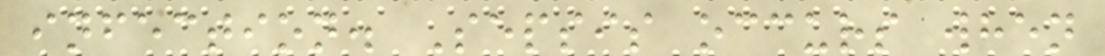infection. Sepsis occurs when
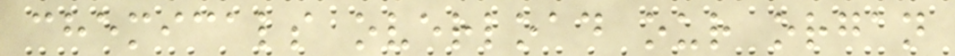chemicals overload our organ
